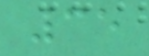35
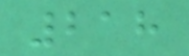218
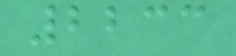2233
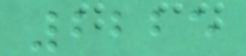2225
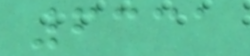6331
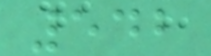542
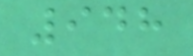948
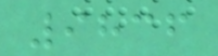9836
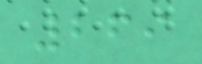269
